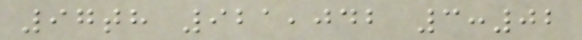97th 921,042 3:02
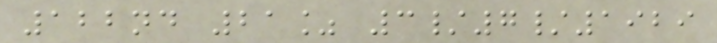122nd 21% 3/7/1929
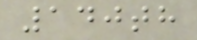140th
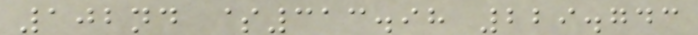102nd $313.98 229.743
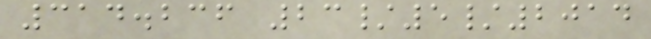314.236 23/5/2014
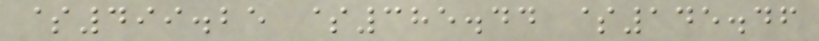$499.25 $385.44 $145.46
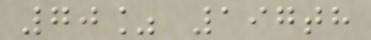70% 197th
